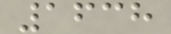1638
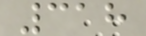318
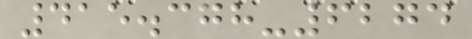415.378-6274
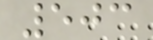503
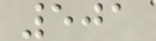501
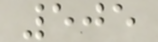505
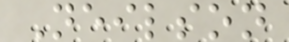Neilson
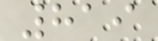819
